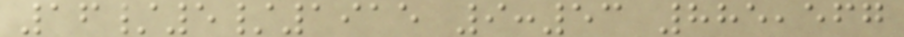16/5/1915 9:53 885,567
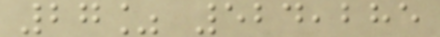27% 524,285
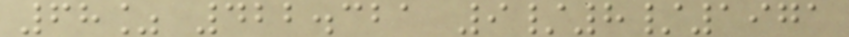68% 422.321 9/8/1971
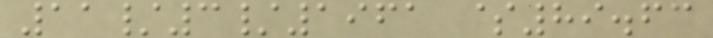11/3/1961 $89.63
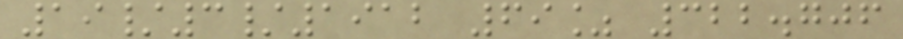19/3/1912 69% 322.706
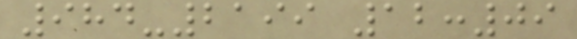984-2199 12:09
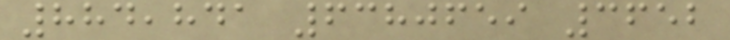884,841 6380659 3652
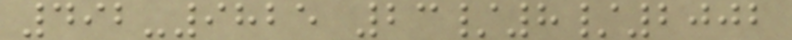492-9825 23/8/2002
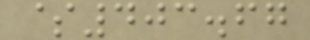$403.67
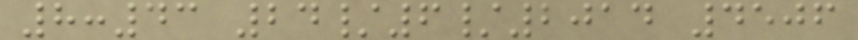8:43 24/6/2014 4506
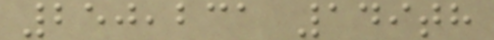250,231 149th
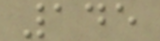145
